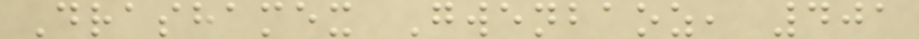Drashamex Gwenbaoz, 401
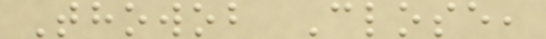Thowob Close,
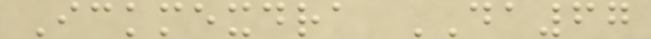Ickmexdra DA67
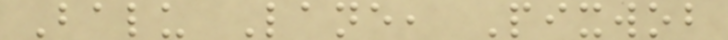Balu Lane, Pixwob
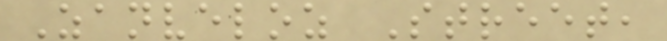Zanveloz Street,
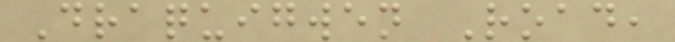Draquigwen Road,
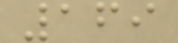169
